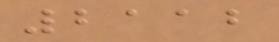2112
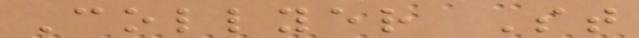Collyer St
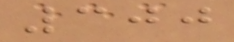300
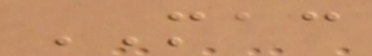MAC
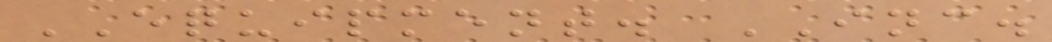EQUIPMENT. INC.
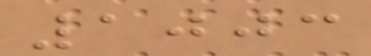1003
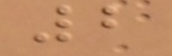2
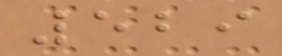529
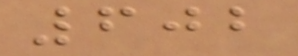602
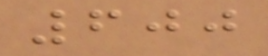600
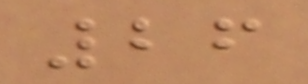26
